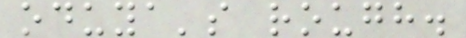oduya's rough.
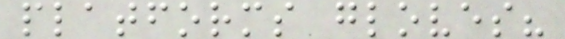platforms gloves?
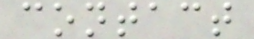contact
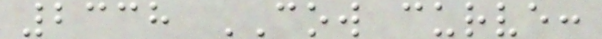2338 COW curve:
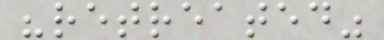"retreated"
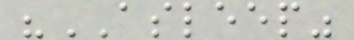"ASLEEP"
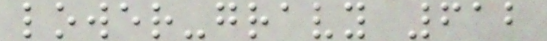lower-gravy 612
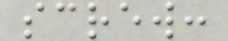screw:
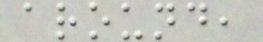around,
